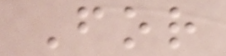For
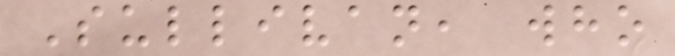Sullivan, who
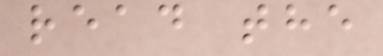read the
